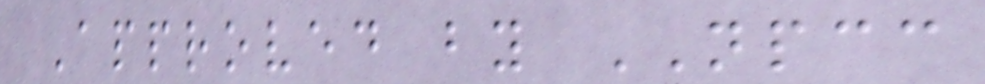Approved by NPCC
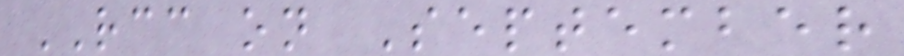RCC on September
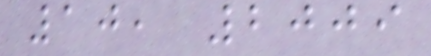10, 2009
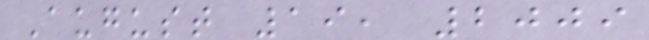August 19, 2009
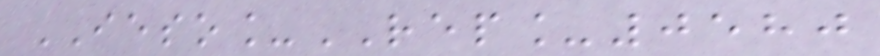IESO_REP_0580
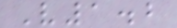V1.2
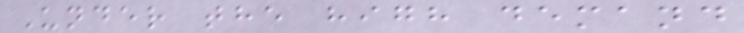Under the high demand
